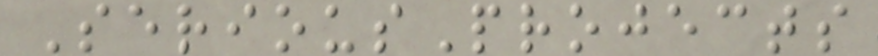SeriousProjects
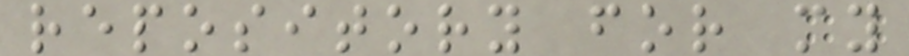repository for my
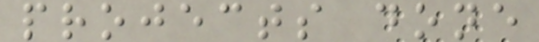projects done
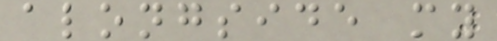alongside my
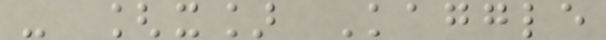- [x] Kaggle
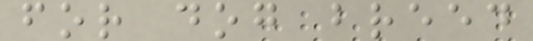for dog breed
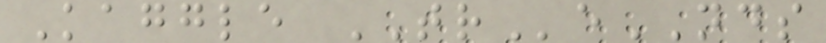Kaggle TReNDS
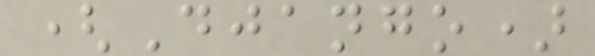(Django)
